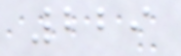229
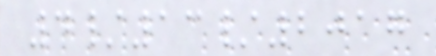4/13/2017
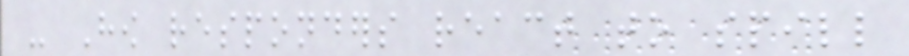- How responders react to spill
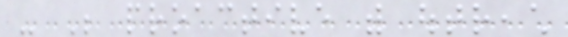- Be proactive with outreach
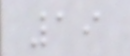19
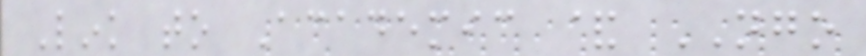Link to Academic & NGO
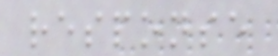response
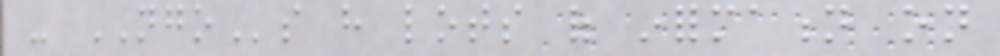- NGOs have lots of information on
